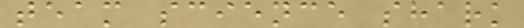team science shark
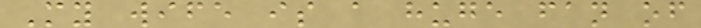My wife is a huge fan of
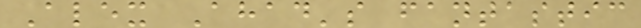Alex Ahad's fantastic
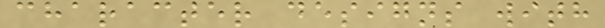character designs with
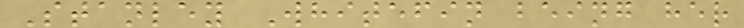Stanley Whitefin being her
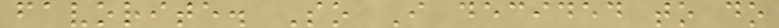favorite. So I decided to do
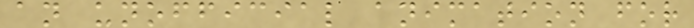an unofficial animation for
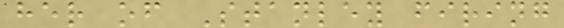her of Stanley firing
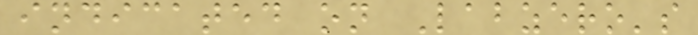indicated on Labzero's
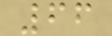66
